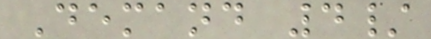Demand 4/
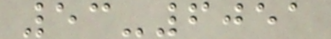53-6051
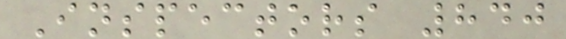Inspectors 840
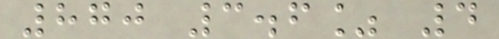870 3.6% 4
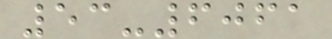53-6061
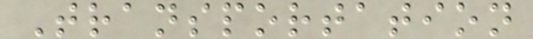Transportation
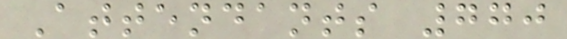Attendants 770
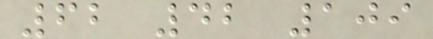62 42 109
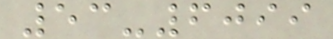53-6099
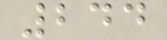244
